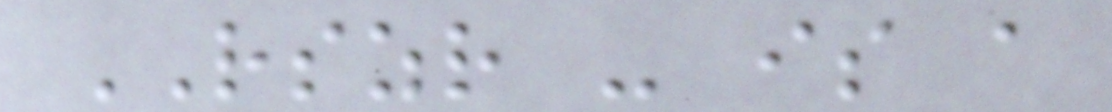RSZR - is a
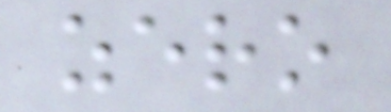zero
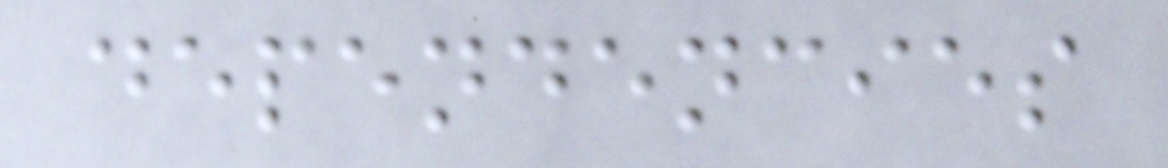dependencies
